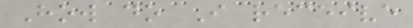How do I receive
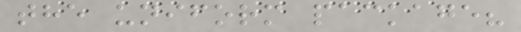the uniform package?
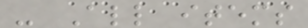- All items
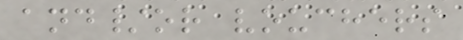and/or vouchers
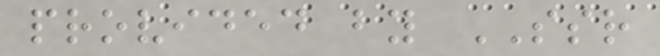provided by SSR
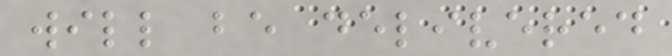will be delivered
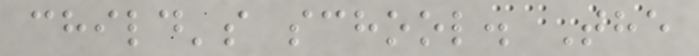child's school. The
